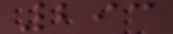293
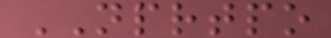NPRTPO
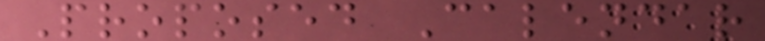Proposed Calendar
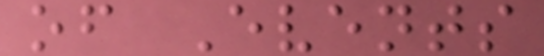of Events
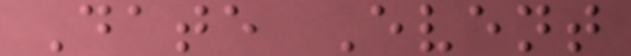Date Event
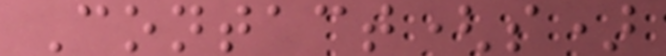Contact(s)
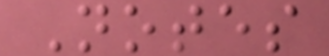Notes
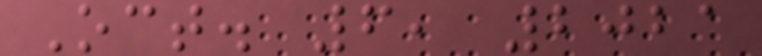Oct. 6, 2021
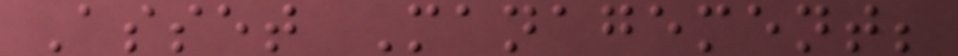Asset Management;
